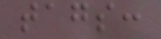tags:
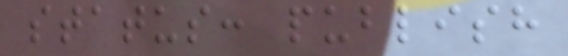status: publish
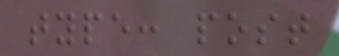type: post
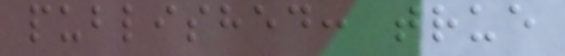published: true
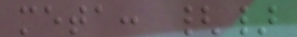meta: {}
